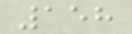158
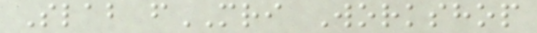Slab fMRI Workshop
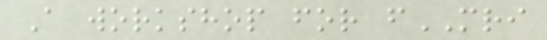A workshop for fMRI
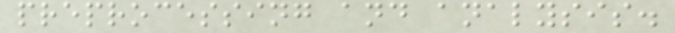preprocessing and analysis.
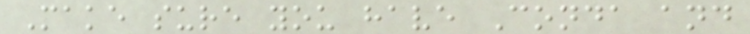Make sure you have Conda and
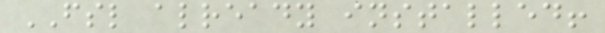FSL already installed!
